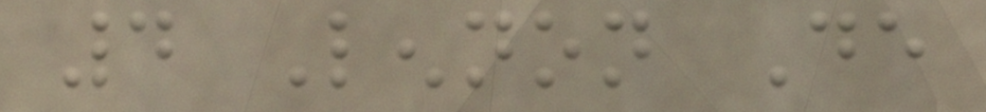4 Lennon De
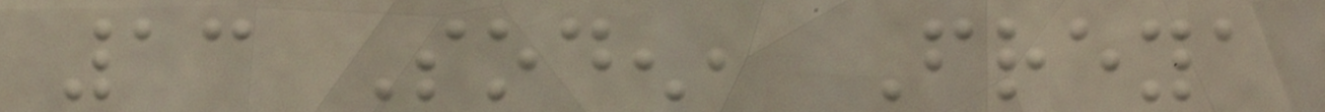13 Soden, Freya
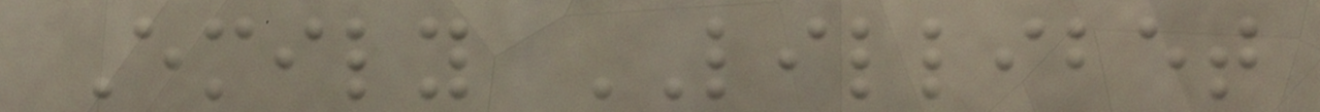Emily LILLIBET
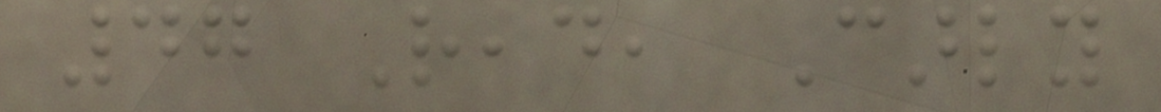47 Read, Carly
